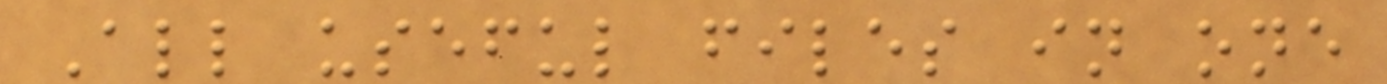All useful files in one
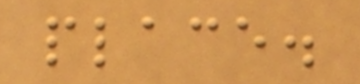place.
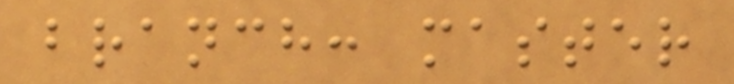branch: master
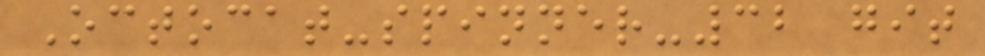Octocat-spinner-32 git
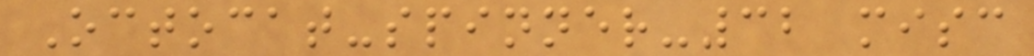Octocat-spinner-32 misc
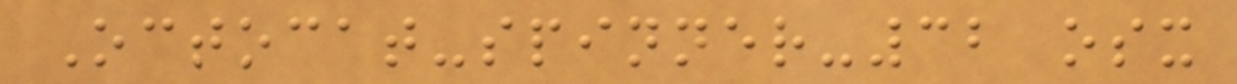Octocat-spinner-32 osx
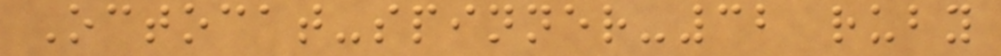Octocat-spinner-32 ruby
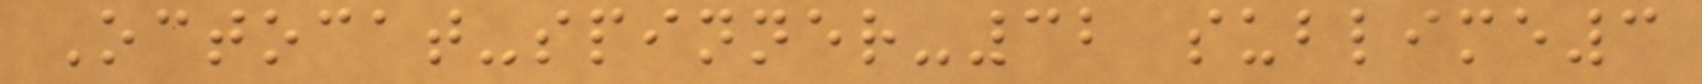Octocat-spinner-32 sublime3
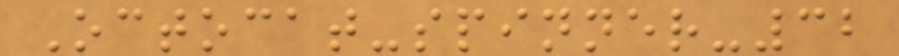Octocat-spinner-32
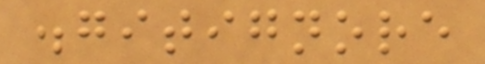.gitignore
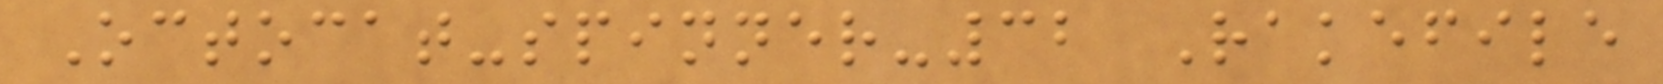Octocat-spinner-32 Rakefile
